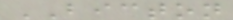BICTON
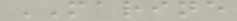MARINE
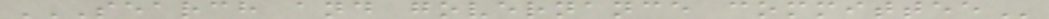SEARCH AND GOVERNANCE COMMITTEE
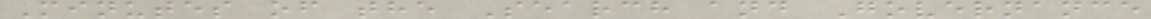Minutes of the Search and Governance
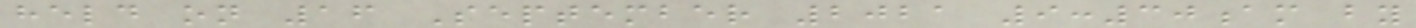held on 16 September 2021 9:30am by
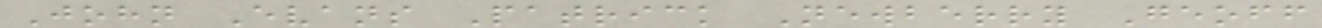John Evans Patrick Newberry Geoff
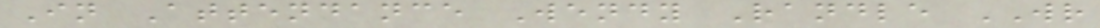In Attendance Wendy Randle WR
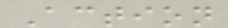Action
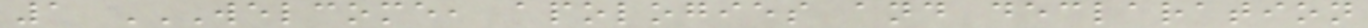1 WELCOME, APOLOGIES AND DECLARATION
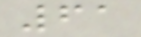61
